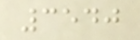3540
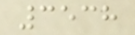3538
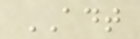ADT
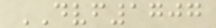DVF1707
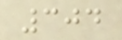304
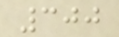300
